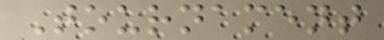Tournament
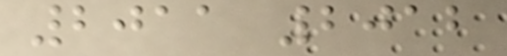2011 2012
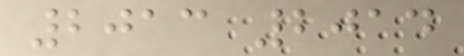2013 2014
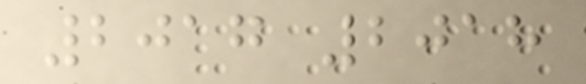2017 2018
